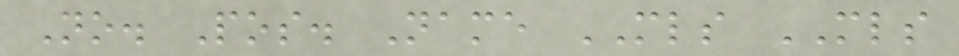No. Pos. Name MLS MLS
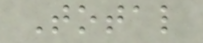Total
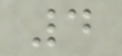4
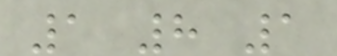1 8 1
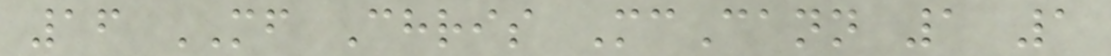16 MF Chris McCann 1 1
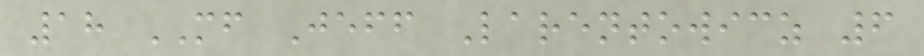18 MF Jeff Larentowicz 6
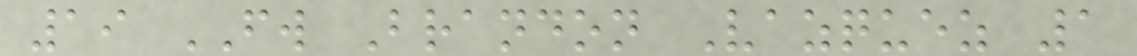19 FW Brandon Vazquez 1
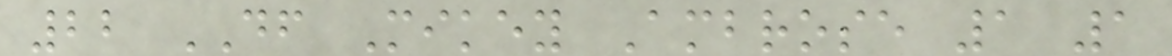22 DF Mikey Ambrose 1 1
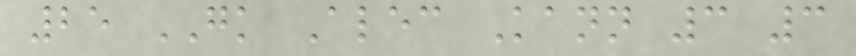25 GK Alec Kann 3 3
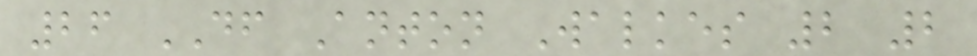26 DF Anton Walkes 2 2
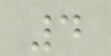4
